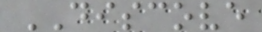DISCOVE
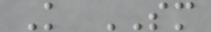K SM
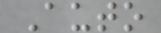Auto
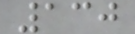130
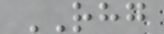RHG
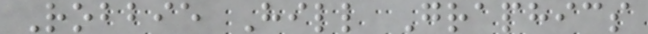Robbie Hill Graphics
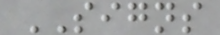SIGNS
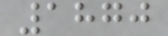1870
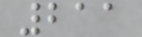211
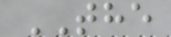THE
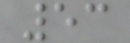53
